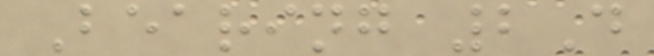Bearing 2D
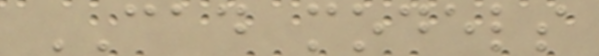CAD models
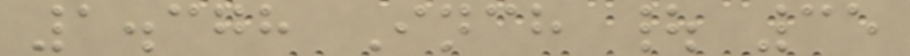1.378 Inch | 35
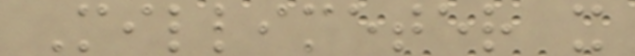Millimeter x
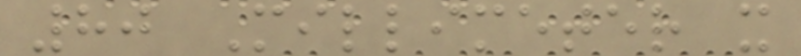80 Millimeter x
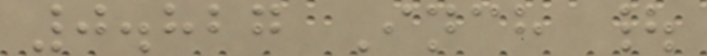0.827 Inch |
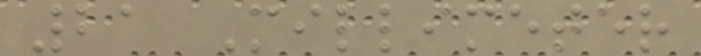21 Millimeter
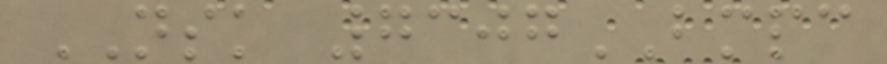NSK 7307BMPC
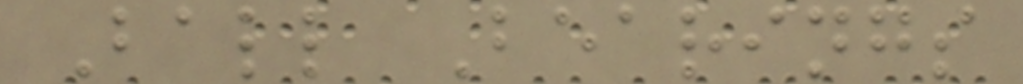Ball Bearings
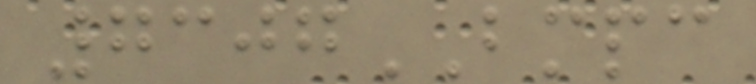7307BMPC
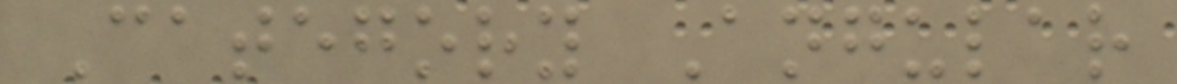Category Angular
